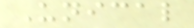Unical
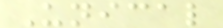Unical
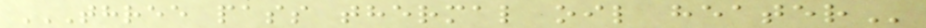THREE PASS THERMAL OIL HEATER
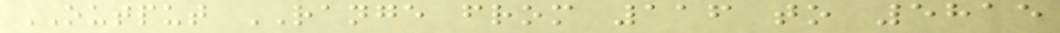OUTPUT RANGE from 116 to 5815
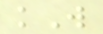kW
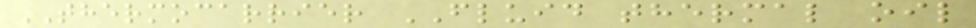THERMOCARRIER FLUID thermal oil
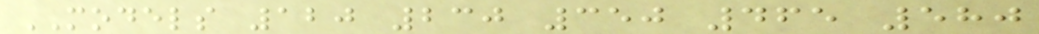MODELS 120 230 350 465 580
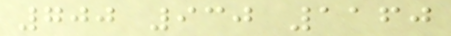700 930 1160
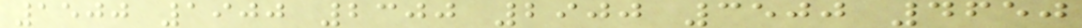1500 1900 2300 2900 3500 4650
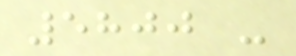5800 -
